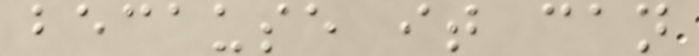because it can
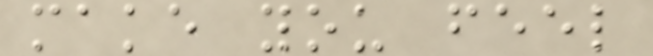make you feel
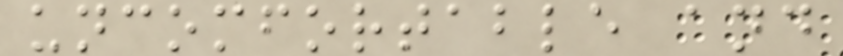uncomfortable and
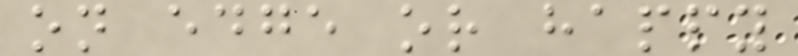on edge or happy
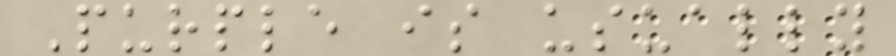Purple is usually
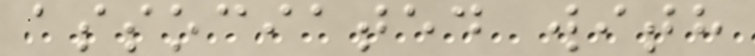associated with
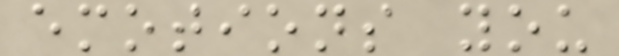emotions you
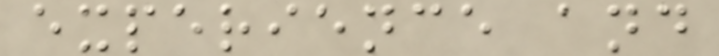experience and
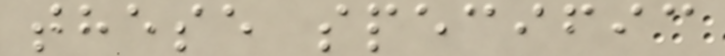these specific
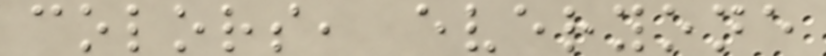colors, everyone
